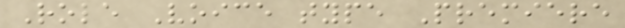Role Voice type Premiere
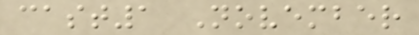cast1 November
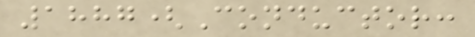1887(Conductor:
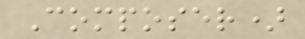Composer)
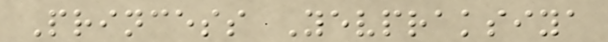Princess Yevpraksiya
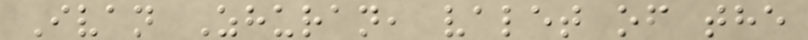Ivan Zhuran, valet of the
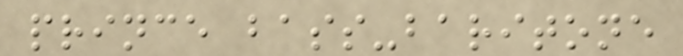prince bass-baritone
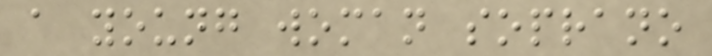a young woman soprano
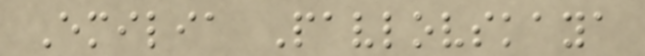Emilia Pavlovskaya
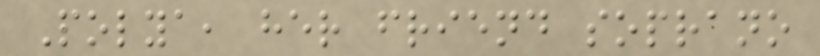Polya, her friend soprano
